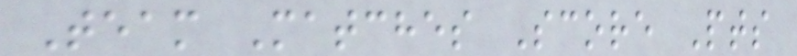Team Matches Score Pts
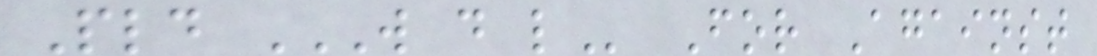Pld W D L For Against
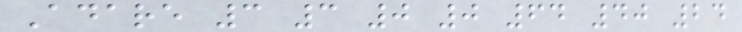Adare 3 3 0 0 64 40 24
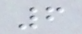6
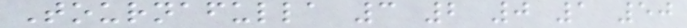Tournafulla 3 2 0 1 50
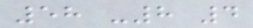58 -8 4
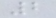2
